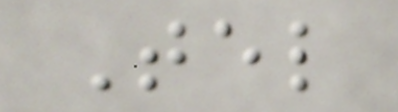Tel
